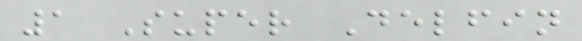1 Super Delfin
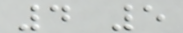4 5
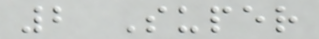2 Super
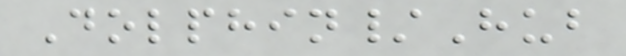Dolphin/Hub
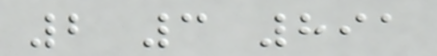2 3 891
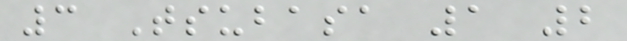3 Tsubasa 1 2
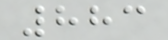883
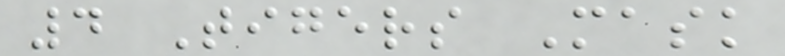4 Tigers Mask
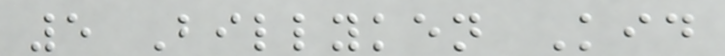5 Billyken Kid
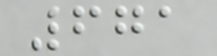671
